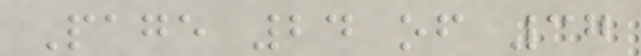Page 24 of 37
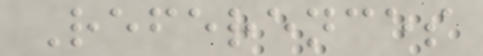References
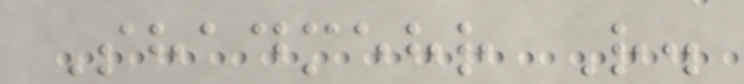Shadmehr R.
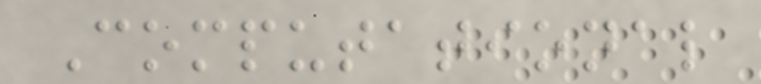Computational
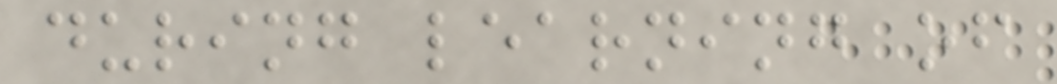during learning of
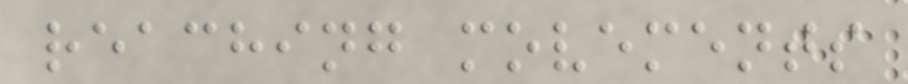reaching movements
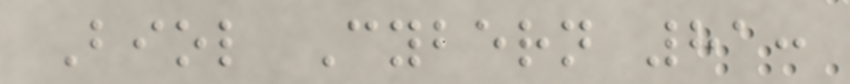Biol Cybern 81:
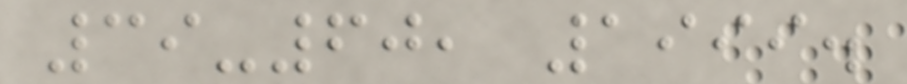39-60, 1999.
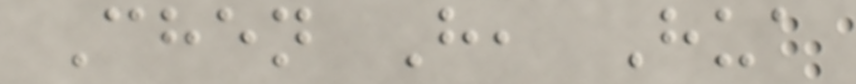Chen H, Hua
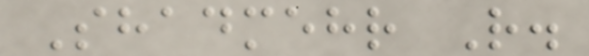Shadmehr R.
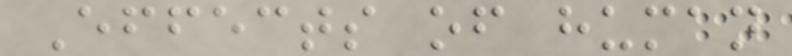Effects of human
